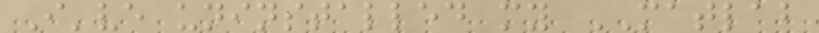I've uninstalled my MATLAB
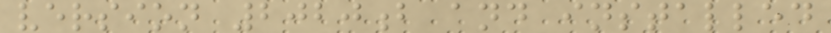version 2020b and installed
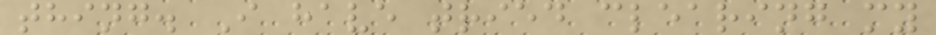thing. I have tried clearing my
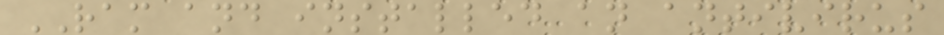RAM and installed an antivirus
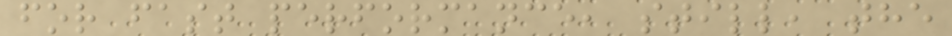for fast performance, still, the
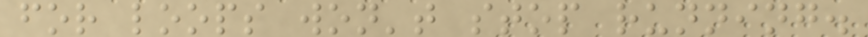for loops won't stop running.
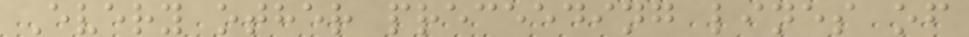Every other preceeding lines of
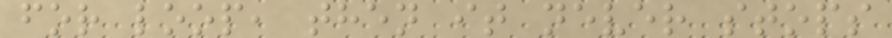for loop, then it never stops
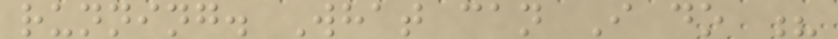running. What can I do ?
